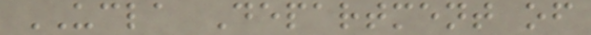UCLA Department of
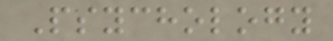Psychology
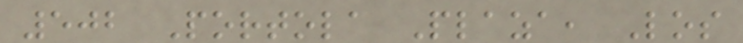502 Portola Plaza, Los
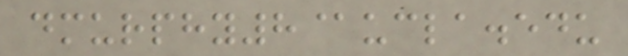dmurphy8@ucla.edu
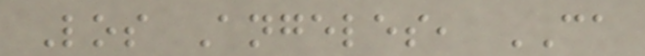Los Angeles, CA
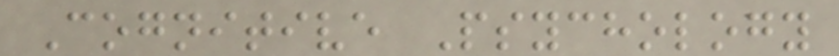Cognitive Psychology
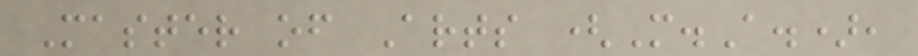Master of Arts (M.A.),
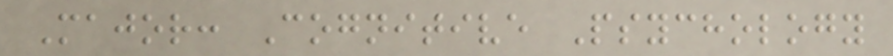Major: Cognitive Psychology
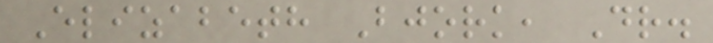Elizabeth Bjork, Dr.
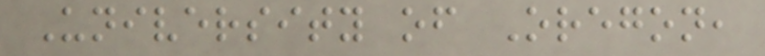University of Oregon,
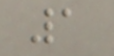1
